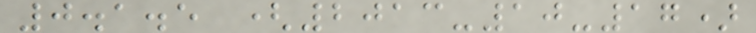0.1.5 (2013-10-17)
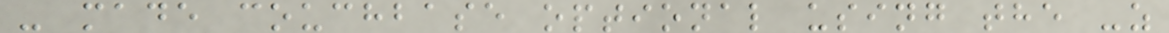- made couchbase optional using the -z
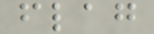flag
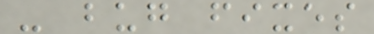- bug fixes
